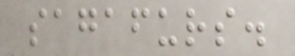sagafurs.
